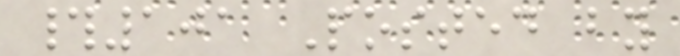#101 Posted by
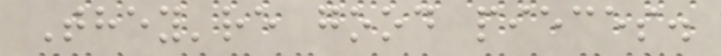They're good pieces.
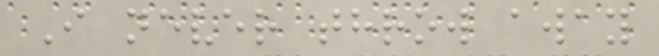I never throw away
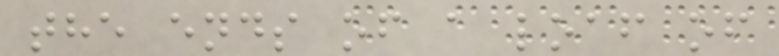the ends of a loaf of
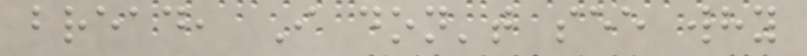bread, I don't see why
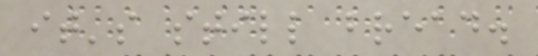it's still bread.
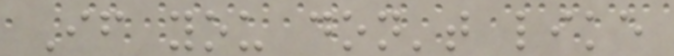If you don't like
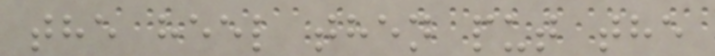the heel then put the
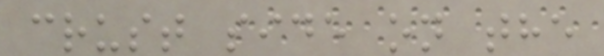crust side on the
